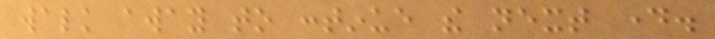walk away to continue the next day.
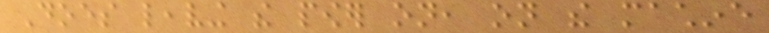Does leaving the power on, on the machine
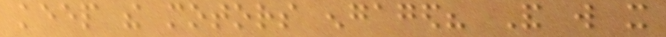keep the motors engaged? And will it
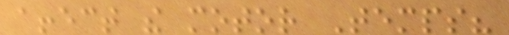affect the motor Temps?
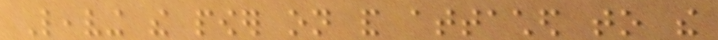Leaving the power on and attached to the
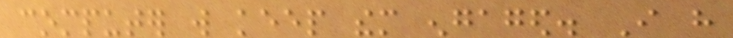computer will keep them engaged. I have
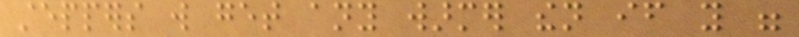steppers will get any warmer then if you were
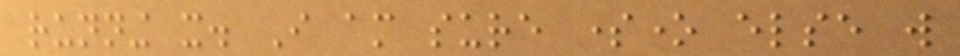running it. I am sure someone else will
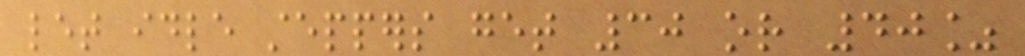let idle steppers get 30 or 40%
